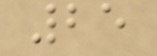25
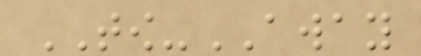TOW-AWAY
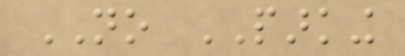NO PARKING
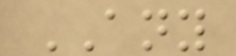ANY
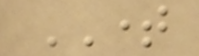TIME
